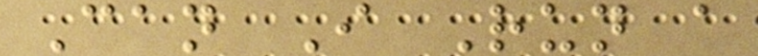Can I Run a
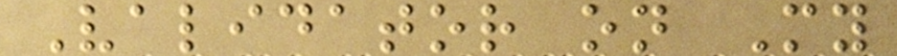Validator on My
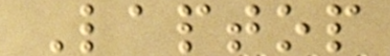Laptop
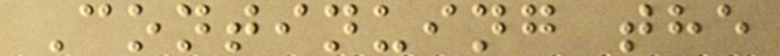Continuing the
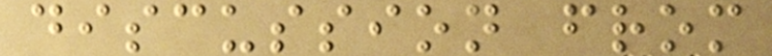discussion from
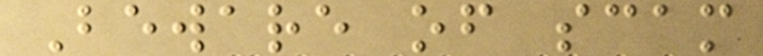Beware of scam
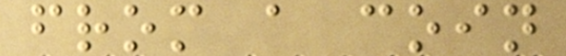from a coin
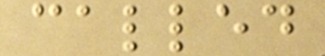called
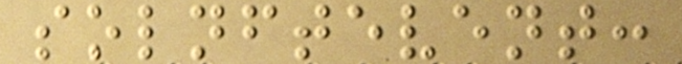solnftevent:
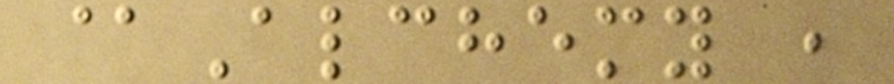@Alchemy ,
